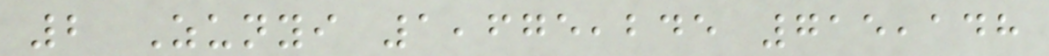2 Zunyi 1,675,245 715,148
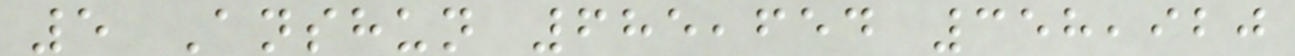5 Anshun 685,654 358,920
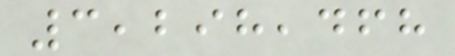3,298,468
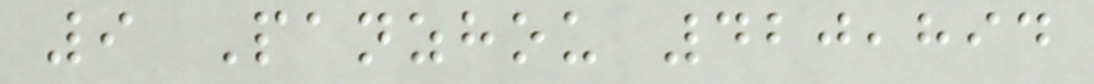9 Panzhou 420,894
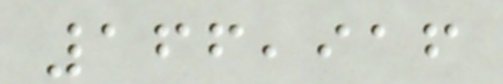166,916
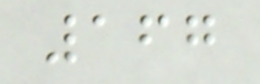167
